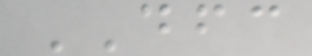DFC
